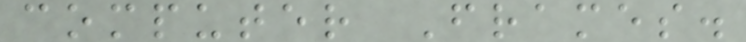computer Frames.
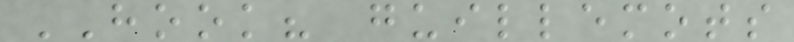HOOK? guillemots
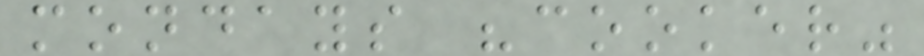mondays "cooker"
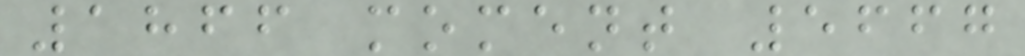1866 moment 5667
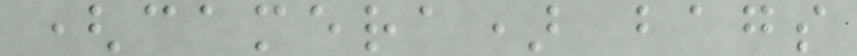(camera) bags
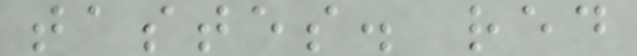tastes. red
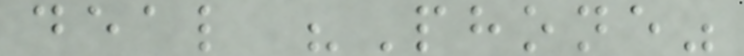deal "Phone"
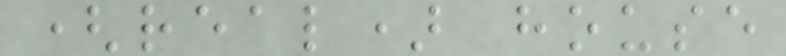(real) house
